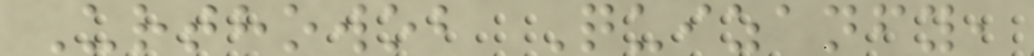Urthowob Quizanfy,
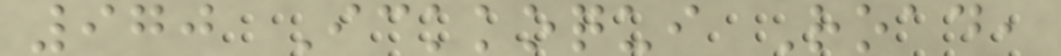970 Ickkoqui Road,
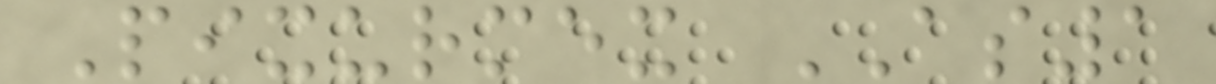Pixurmex AS1
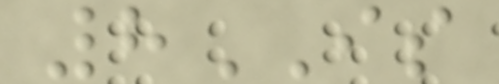8IS
